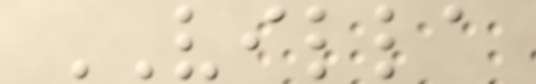VILLA
